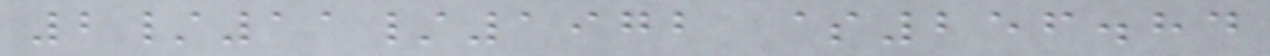2/11/1972 $256.84
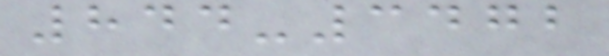844-3472
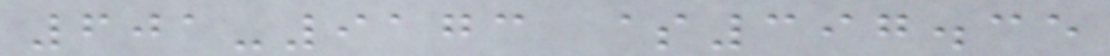601-9173 $397.35
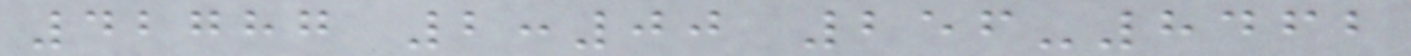42787 2:00 256-8462
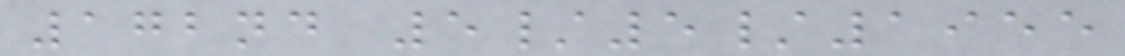172nd 5/5/1955
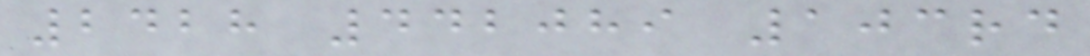2428 442089 103rd
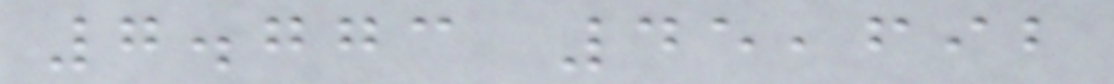7.773 45,692
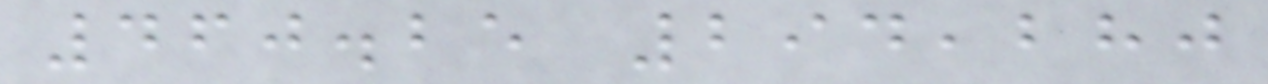460.25 294,280
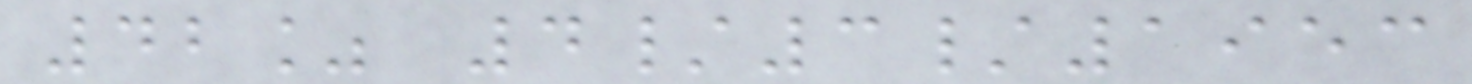42% 4/3/1953
